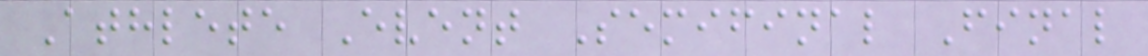Athlete Event Semifinal Final
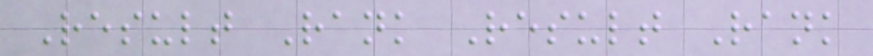Result Rank Result Rank
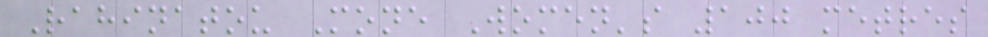Rahinatou Mone Women's 100 metres
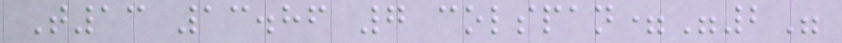T13 13.86 7 colspan="2"
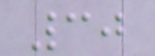30
